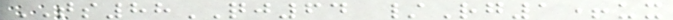TS88QJ64 /Rg1+ux
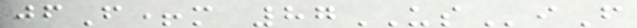jfF+m 87USiF
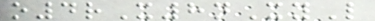o4rX8nXyL
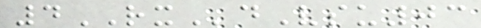4RXdVsu03
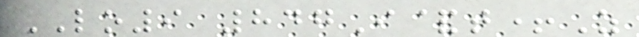LO9 847I&t+Z
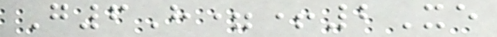G6H=+2Xe
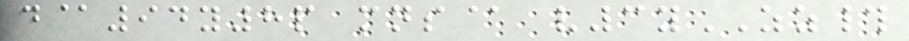d@94y8p mns@ v3yZZ#
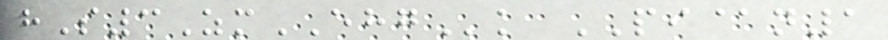hS3ZmEHGk PI@n1
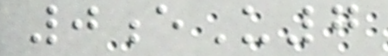0eU7
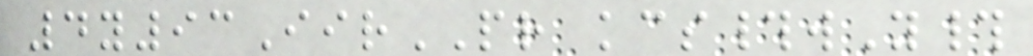4y93IirPR kcs#wY#
